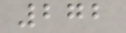272
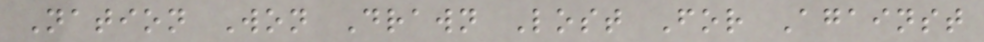Nation Won Drawn Lost For Against
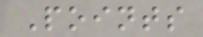Points
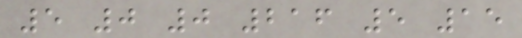5 0 0 216 5 15
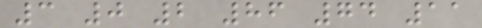3 0 2 86 74 11
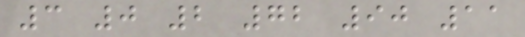3 0 2 72 90 11
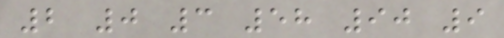2 0 3 58 90 9
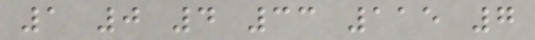1 0 4 33 115 7
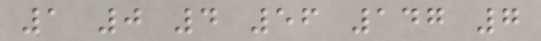1 0 4 56 147 7
